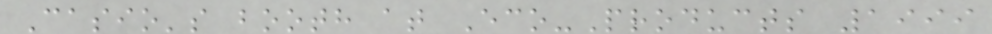Casio's booth at Eco-Products 1999
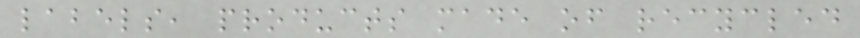labels, products made of recycled
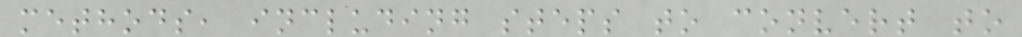methods, including steps to convert to
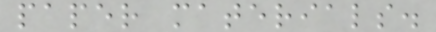paper materials.
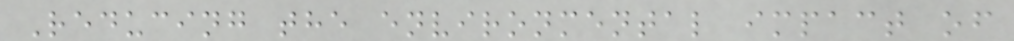Reducing the environmental impact of
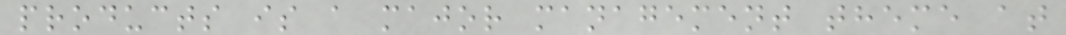products is a major management theme at
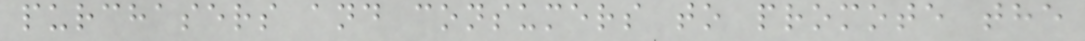purchasers and consumers to promote the
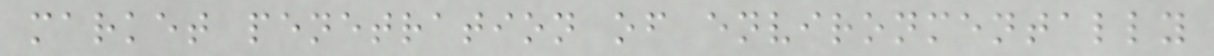market penetration of environmentally
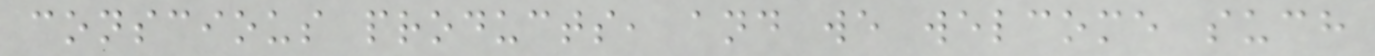conscious products, and we welcome such
